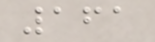161
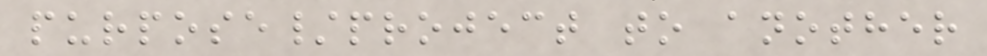purpose/project to another
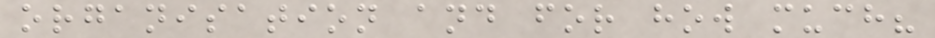organisation and for how much?
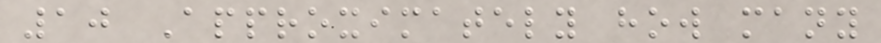10 Approximately how many
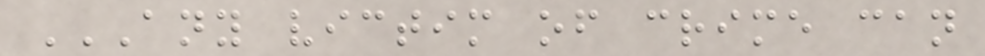ANY VICTIM OF CRIME CAN
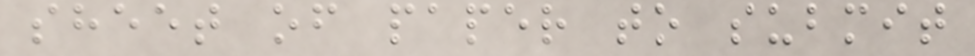sheet of paper to submit
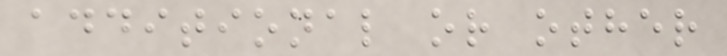additional or other
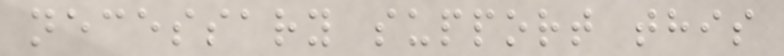necessary support this
